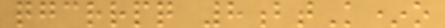qgcrrpq 8btK*o
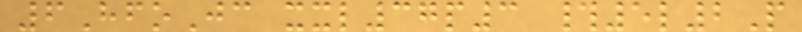6HfoJc xxl37p3 #5l2P
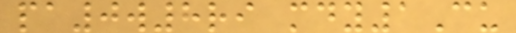pa0w8ri mdy1Cu
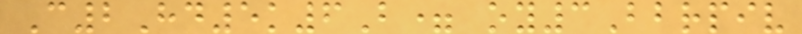C2Hd5k6B= oy3Bbrpiv
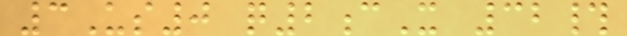3Us0 q2cX 32#
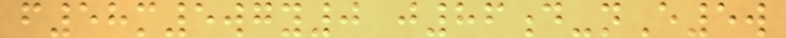f58m5wgy0 j86d-nE5w
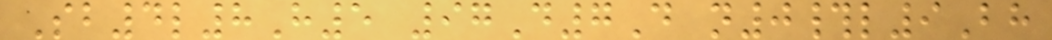Sb4l8H5 97D7D n0#l9Bh
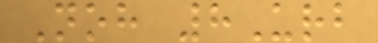Noh 8Urb
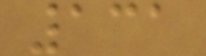131
